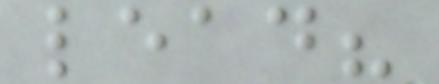lead?
